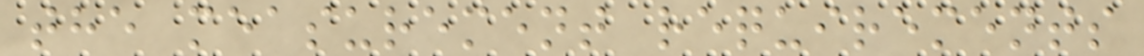the measurement requirements
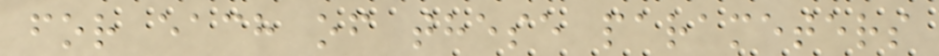for each of these parameters
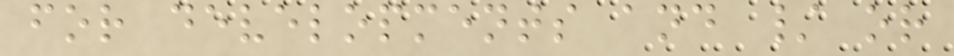for developments and / or
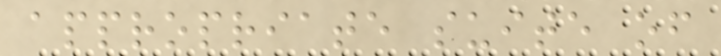appropriate suite of
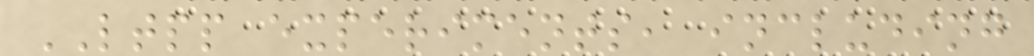LTPP experiments, including
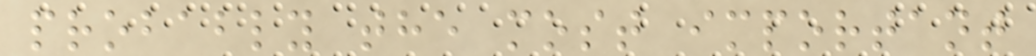probably the most important
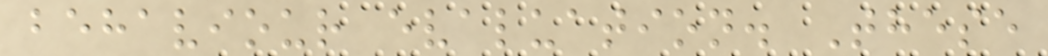behaviour evaluation. These
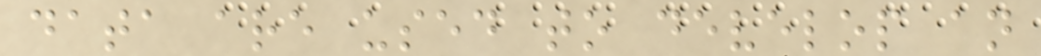data are used to develop an
